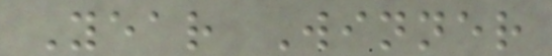Year Winner
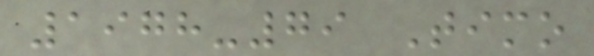1978-79 Timo
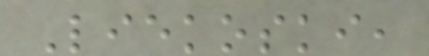Liekoski,
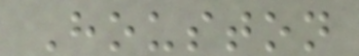Houston
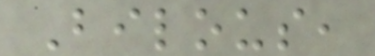Bilous,
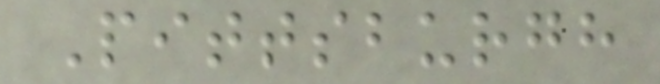Pittsburgh
